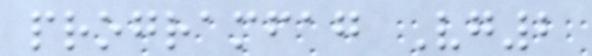programfag Vg2
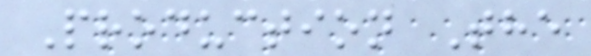Production The
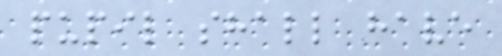pupil shall have
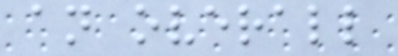an overall
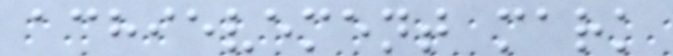achievement mark
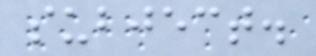subject.
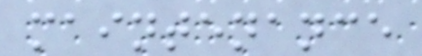maintenance
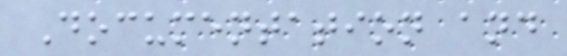Documentation and
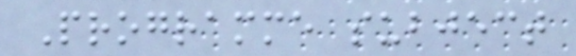Programme subject
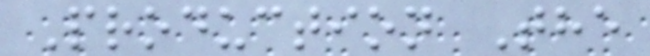Production The
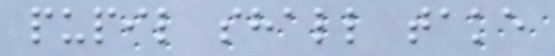pupil shall take
